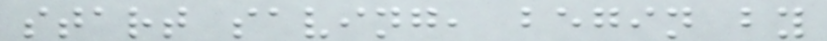start saving, begin by
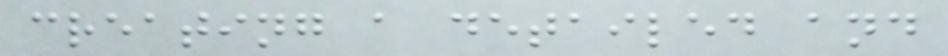creating a detailed and
